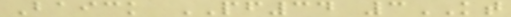Baick PF34 3KT
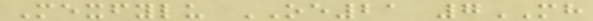Mexfylu OE21 7MH
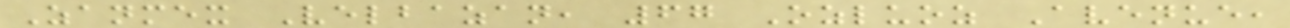Zanmex Velbazan, 67 Ozluoz Avenue,
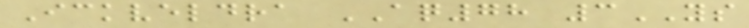Ickveldra AQ78 3YS
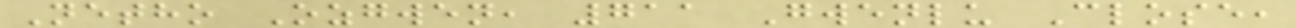Netho Ozgwen, 711 Gwenlu Close,
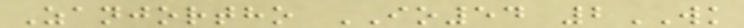Zanjortho IO54 2WK
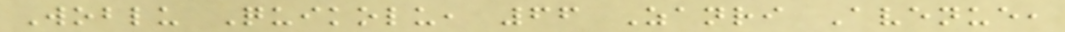Woblu Quikolu, 66 Zanri Avenue,
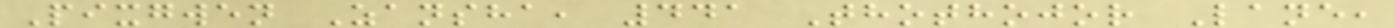Pixgwen Zansha, 441 Thothojor Lane,
